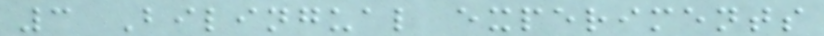3 Bilingual experiments
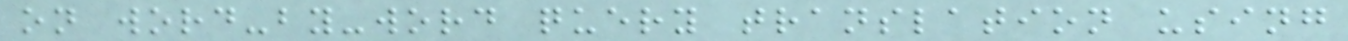on word-by-word query translation using
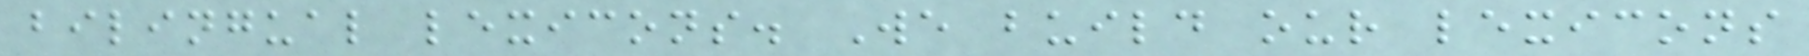bilingual lexicons. We build our lexicons
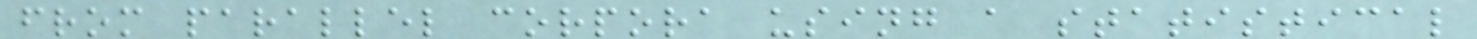from parallel corpora using a statistical
